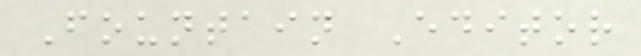Fountain Editor
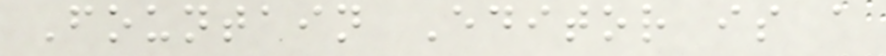Fountain Editor is a
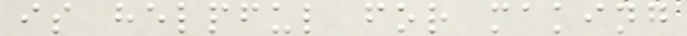is helpful for making
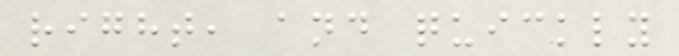right, and quickly
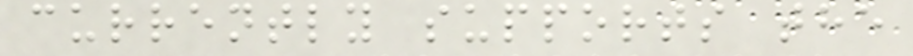currently supports the
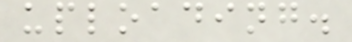uploading.
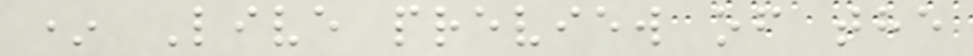* Live preview of the
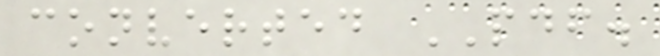converted PDF.
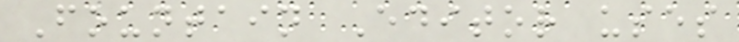Fountain Editor uses
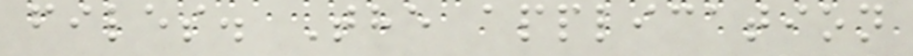files. The application
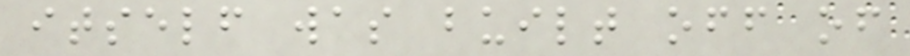itself was built off of
